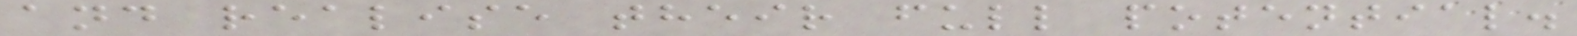and realise their full potential.
